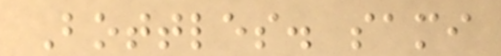Bottles. sami
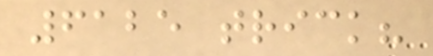6125 trick?
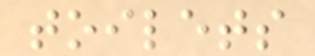toilets
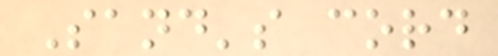Sand's cord
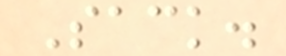Sack.
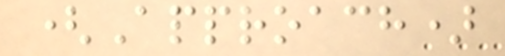(Approach)
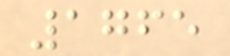1765
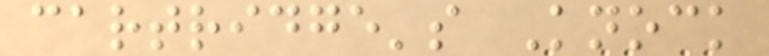cartridge's Knock
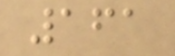161
